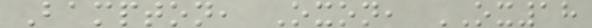Bampton, Oxon, OX18
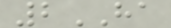2HA
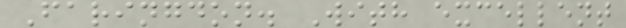Faringdon. With excellent
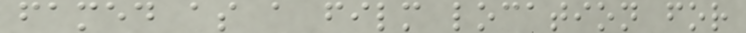famed as a film location for
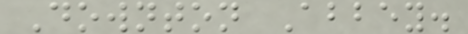Downton Abbey.
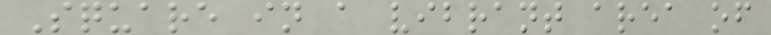Square in a vibrant area of
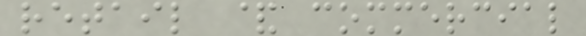retail & commercial
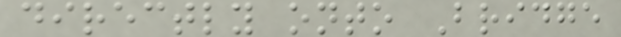directly onto Bridge
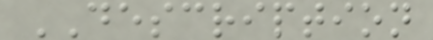DESCRIPTION
